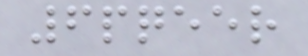6pqeer
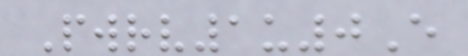Pwrv1u0E
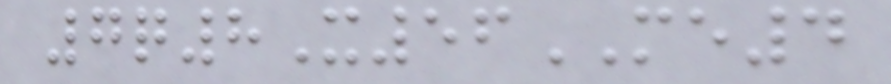7q8X56ME4
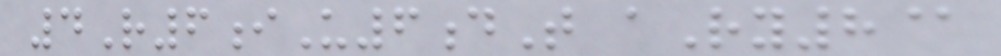4R6iU6dT aRy8@
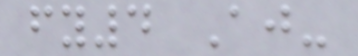fy4 Aj-
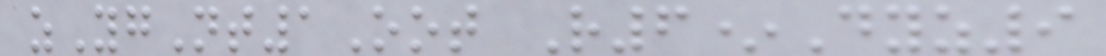zYgNt1Oot R6*Dyz9
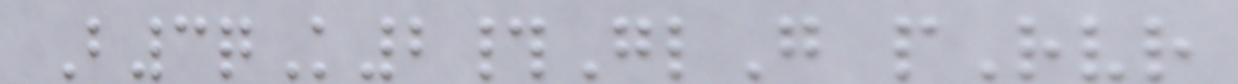B3qK2#GlG pRvr
